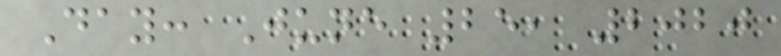Day: June 25, 2020
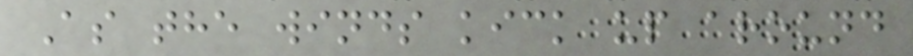As the winds kick up around
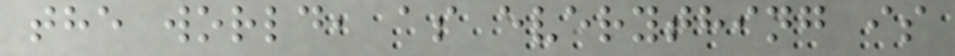the world, as everything is
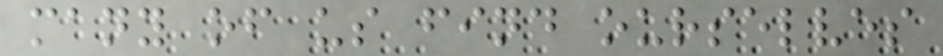many of us find ourselves
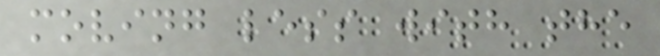moving less with the
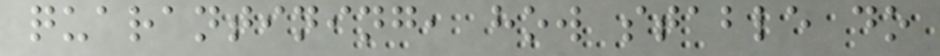quarantining, how stable do
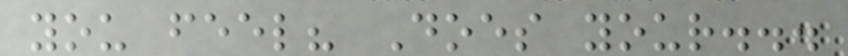you feel? Does your...
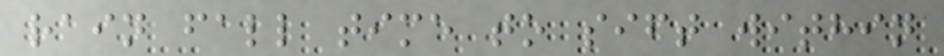rain fall time to sift within
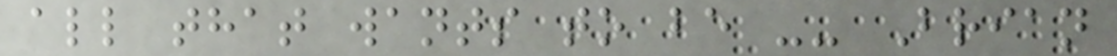all that wants to be -- Brian
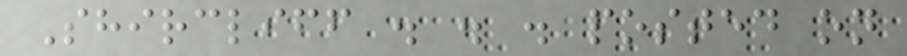Shircliff . . . posted on
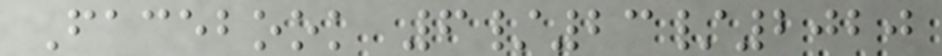Facebook 6/23/2020
